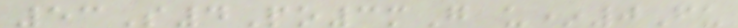53S4Po3mG u*0Fu
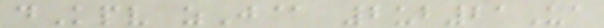dKpv zJ@ 2ub21Ua
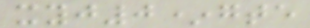xyj0*gte
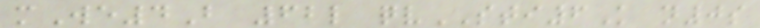mWe4B 62l qvSTI6K n0s
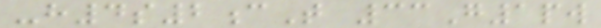-h4s2cT 33G1pw
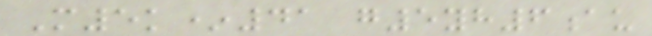M5k*41 g5yh6au
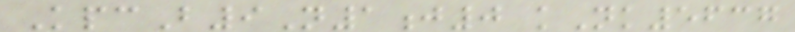KpcB9N1j0 kNk5637
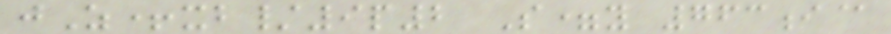jZ+xb/9p2 S=y 763i@
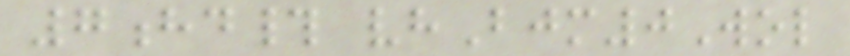7hd# vhBjm0Wol
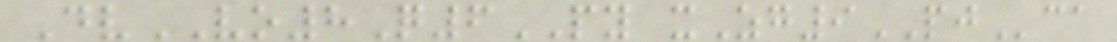DvVO8Q6PY xZg9PJca
